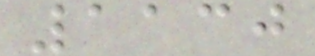1130
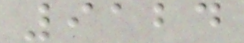9124
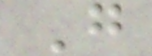G
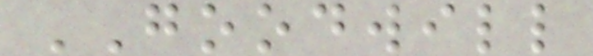GOODWILL
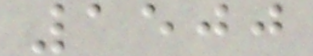1500
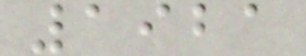1921
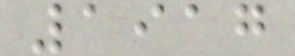1917
